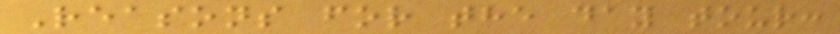Reasons for the day tour:
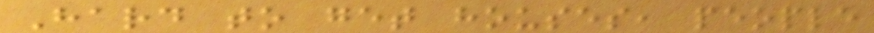Hard to get houses, people
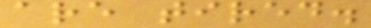are tired.
